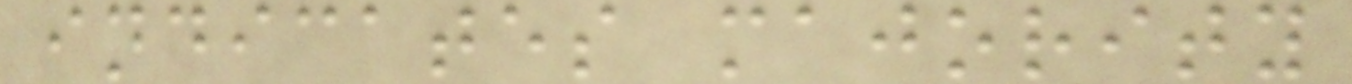indicates majority
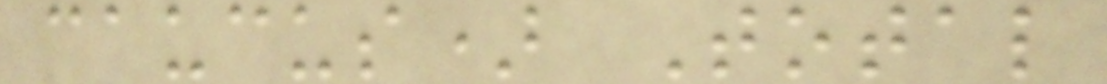caucus) Total
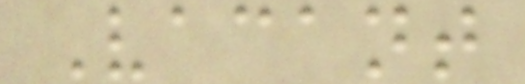Vacant
